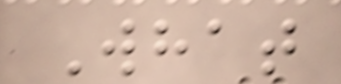What
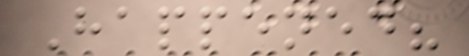Happened?
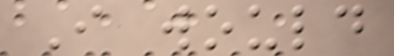I would
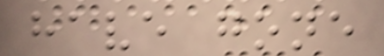have gone
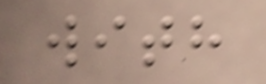with
